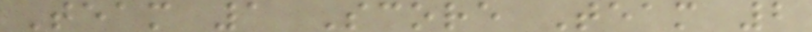Team 1 Score Team 2
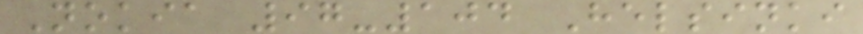Nokia 97-104 Helsinki
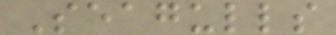Seagulls
